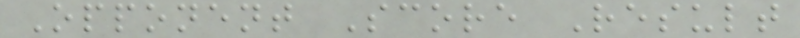Opponent Score Result
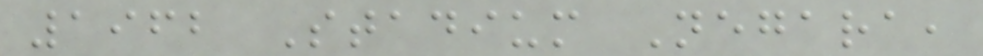1962 Stadium Negara,
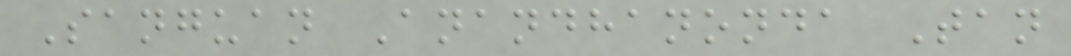Sanguan Anandhanonda Tan
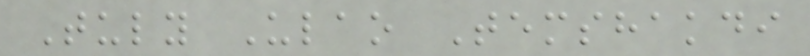Tuly Ulao Temshakdi
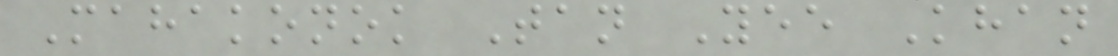Mahakonok Tan Yee Khan
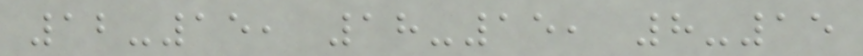12-15, 18-15, 8-15
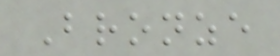Bronze
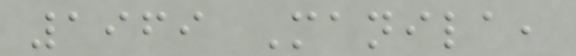1969 Manila,
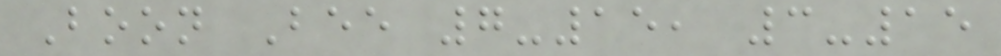Boon Bee 7-15, 3-15
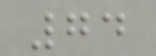74
